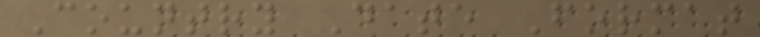Country Date Format
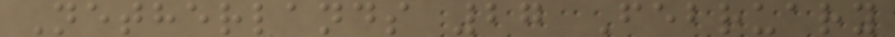Netherlands 27 February
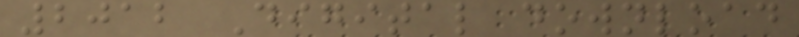2012 Digital download
